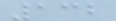132
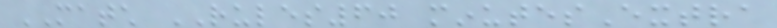MATCH RULES60 minutesExtra
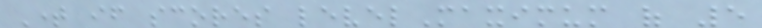Time if scores levelMaximum of 5
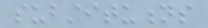substitutions
